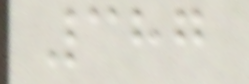387
